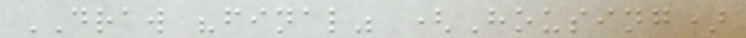DRAW "final" (Housing)
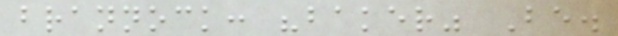brannock: "baker" Be.
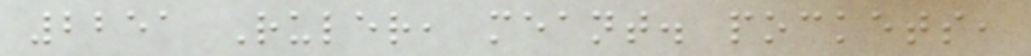2251 Ruler, meant. pockets,
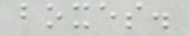boxes.
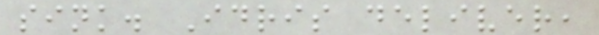sink. Idris deliver,
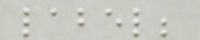label;
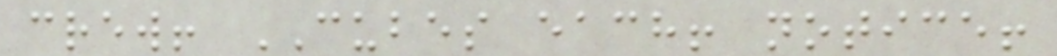crew! CUBES each! notice!
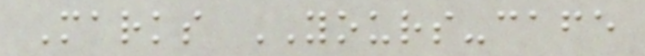Marks YOURS-cafe
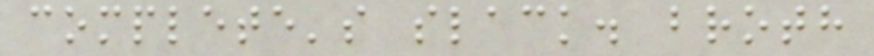complete's slack. broth
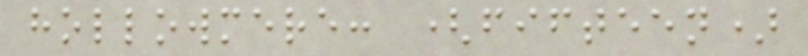hollowmere: (fifteen)
